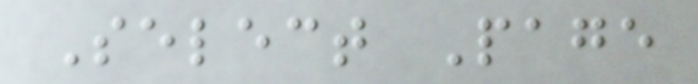Select Page
